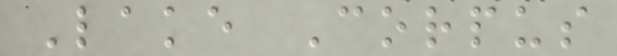Lake Corpus
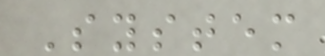System
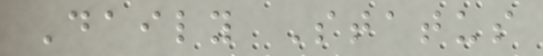Daily Status
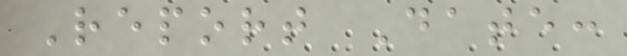Report Date:
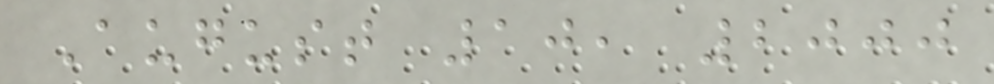August 10, 2000
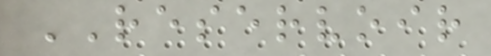RESERVOIR
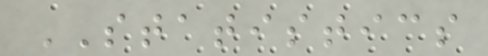STATISTICS
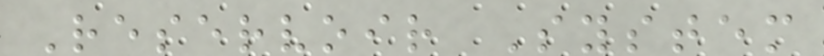Reservoir System
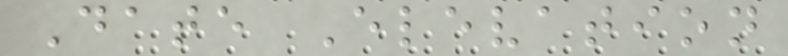Date Elevation
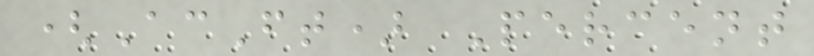(AcFt) Percent
